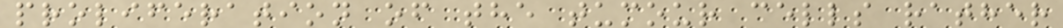proliferation of the tumour cells rather
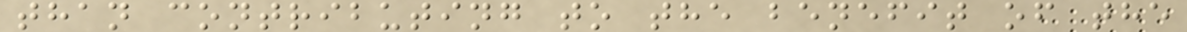than contributing to the benefit of the
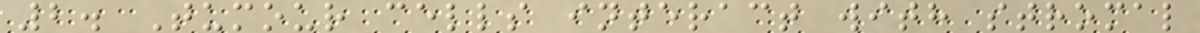2. Tumour cells interact with stromal
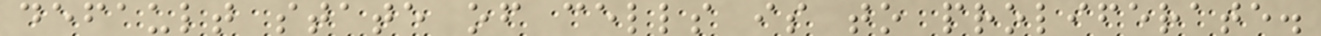default state of cells is to proliferate.
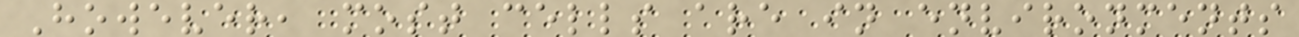However, most cells are in environments
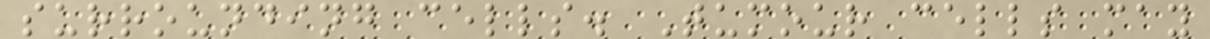surrounding cells. Tumour cells may
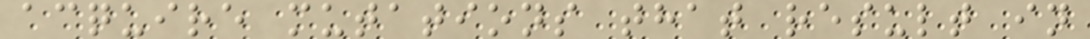acquire mutations that result in
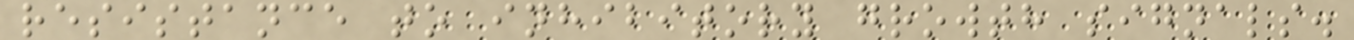resistance to inhibitory growth signals.
